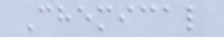Chemical
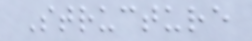Structure
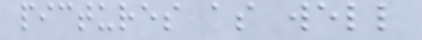pictures as well
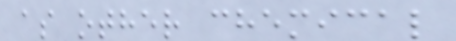as other chemical
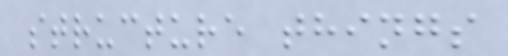structure things
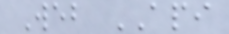Web API
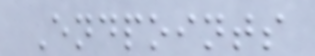Endpoints
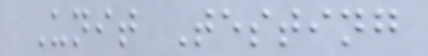Unit Testing
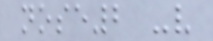nose2 -v
